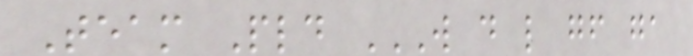Team Pld W D L GF GA
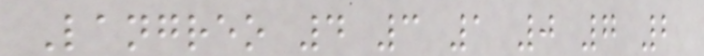Langreo 4 3 1 0 7 2
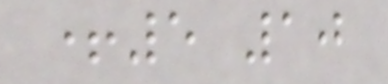+5 10
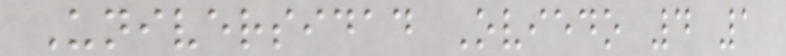Universidad Oviedo 4 1
